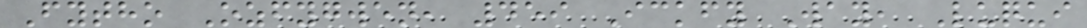Fytho Ozfygwen, 459 Ickfy Way, Luqui
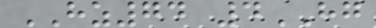HZ74 4HG
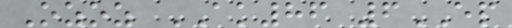Ozoz AK86 6EP
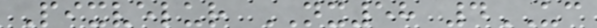Pixvelur NX58 4UC
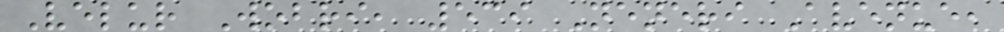Velur Wobri, 539 Neneri Avenue,
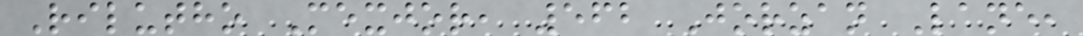Rilutho Mexjor, 562 Jorzan Lane,
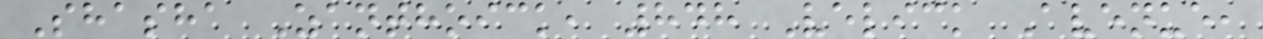Shasha Zanthoick, 848 Velick Avenue,
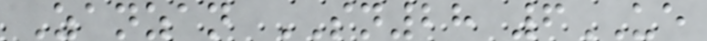Zanzan SN28 6UE
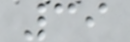39
